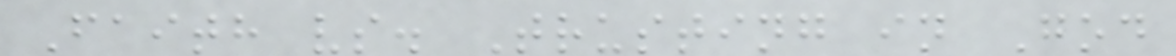Faith vs. Trusting in God
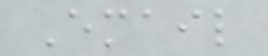Email
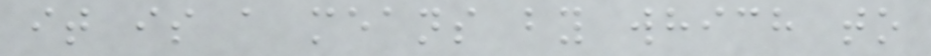it is a means by which to
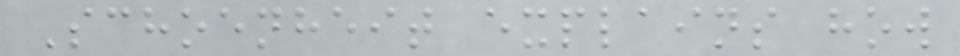Schoenheit explains how
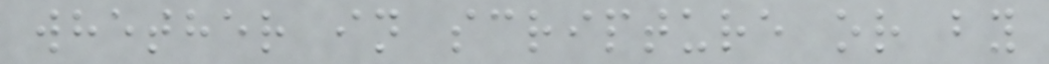whether in scripture or by
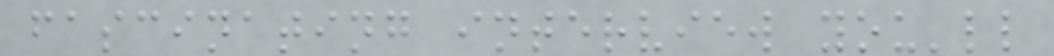fascinating interview you'll
